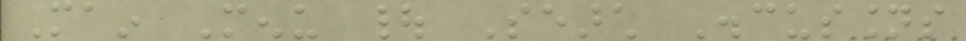Main Menu | Search Discussions
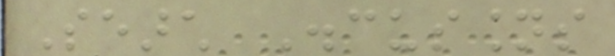Search Discussions
